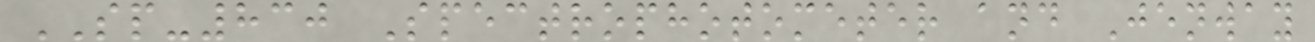SP-830 Spectrophotometer and Jenway
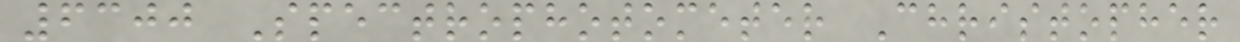6300 Spectrophotometer Christopher
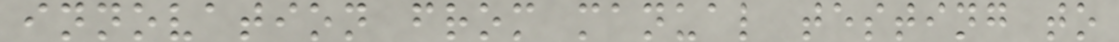innovation from manual testing to
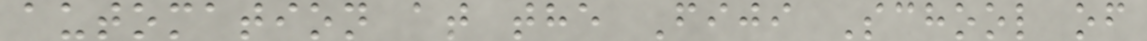automation at the Fiji School of
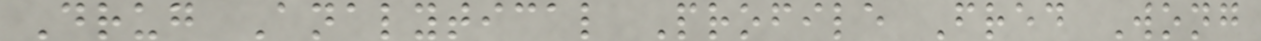Drug Analytical Profile Fred Wong
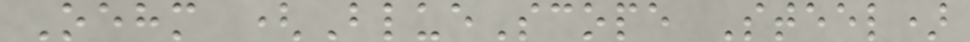Oehm (BlueScope Steel)
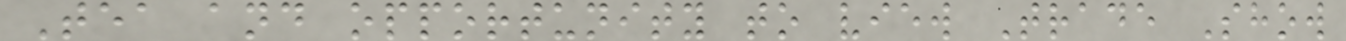Tea and opportunity to view Trade Show
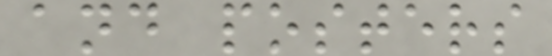and posters
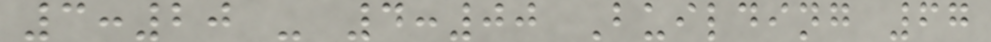3:20 - 4:00 Building 67
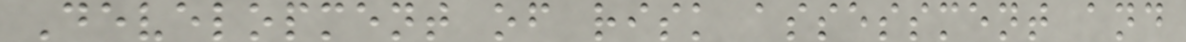Development of risk assessment and
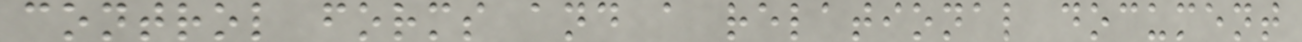control forms and a relational document
